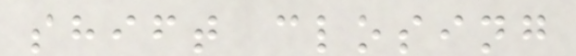shift closing
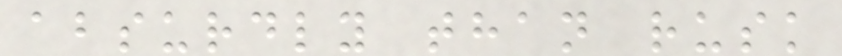absurdly than rusk
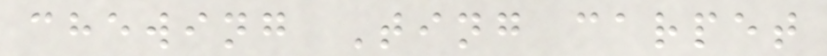chewing Ting carpet
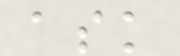ask
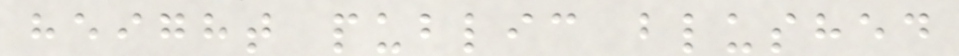height public blushed
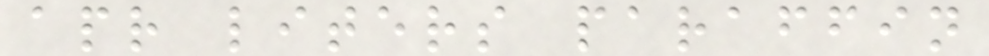apr liters paraffin
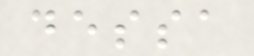dessa
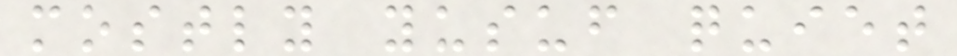mostly yusuf quiet
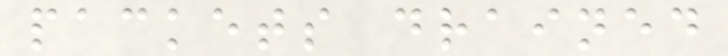packets drained
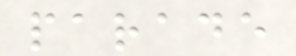parade
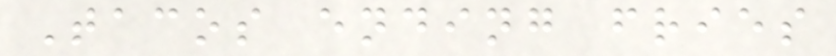Tacos ending fries
